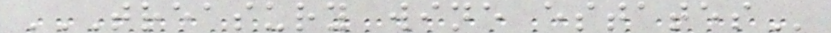TREASURY WINE ESTATES
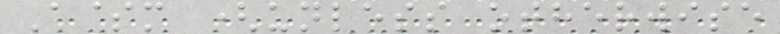A$m (unless otherwise
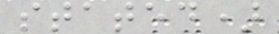stated)
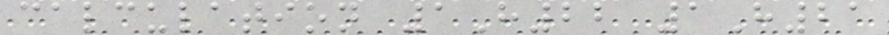calculation 1H22 1H21
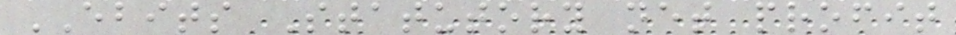EBITS Statutory net profit
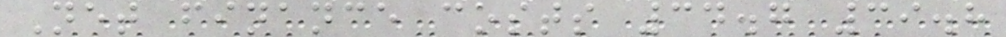Net finance costs 34.7 39.8
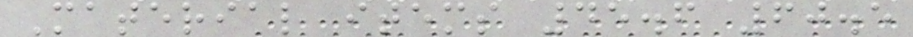Material items 45.6 60.5
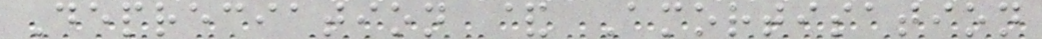Depreciation & Amortisation
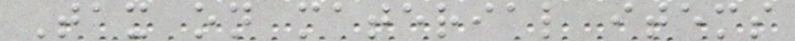Tax on material items
